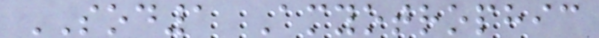SOD1 Amyotrophic
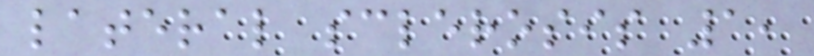lateral sclerosis 1,
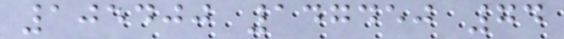105400 147450 74
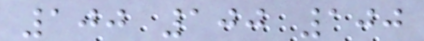100 100 100
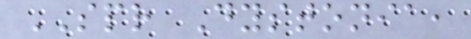SPR Dystonia,
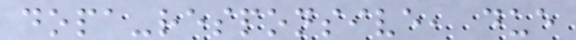dopa-responsive, due
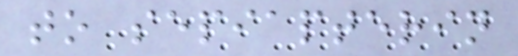to sepiapterin
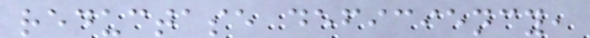reductase deficiency,
